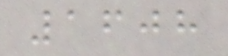1608
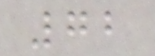72
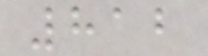812
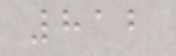812
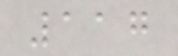117
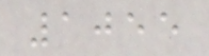1055
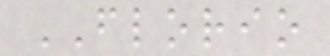FLORIO
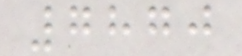7870
